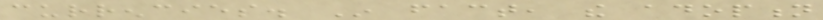currencies. In fact, the adoption
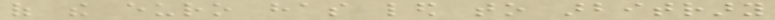of the euro has led to arbitrary
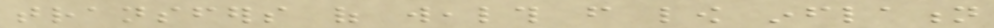transfers of wealth from low inflation
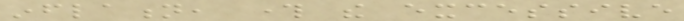inflation, through the excessive
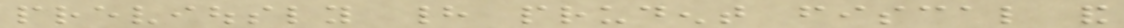previously had prudent fiscal and
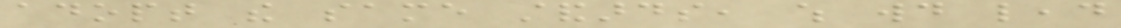adopt the same standards, which would lead
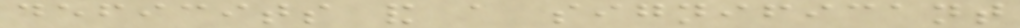deficits and a significant
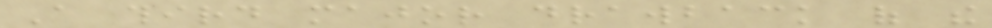A third major drawback of the
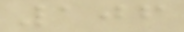106
